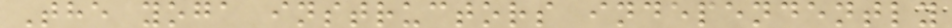The yoga instructors independently
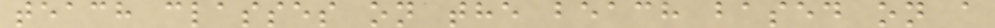teach classes on the beach based on a
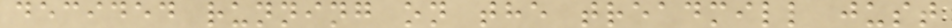decided running on the treadmill just
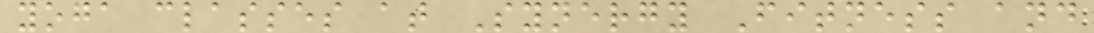yoga classes at Synergy Fitness and
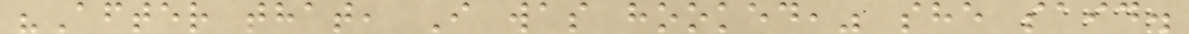"After that, I was hooked," she said.
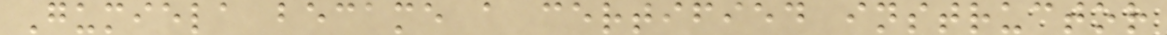Gumiela became a certified instructor
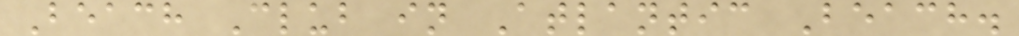Beach Club in Atlantic Beach.
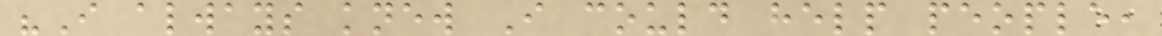"I always knew I could help people,
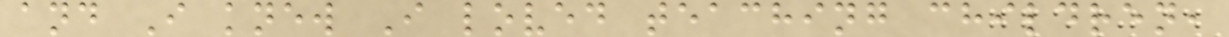and I knew I loved teaching children,
